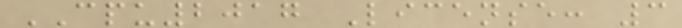CPU2017 License: 3
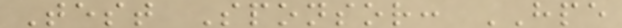Test Sponsor: HPE
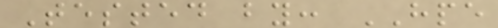Tested by: HPE
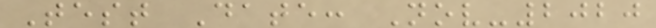Test Date: Nov-2020
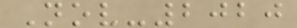Nov-2020
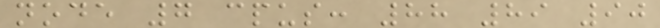node 7 cpus: 88 89 90
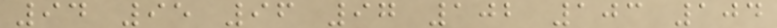94 95 96 97 102 103 104
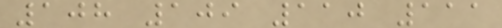108 109 110 111
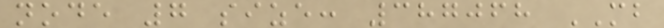node 7 size: 387068 MB
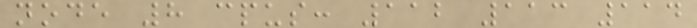node 8 cpus: 112 113 114
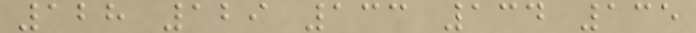128 129 133 134 135
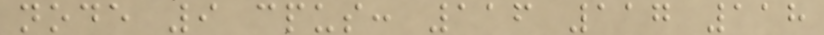node 9 cpus: 116 117 118
